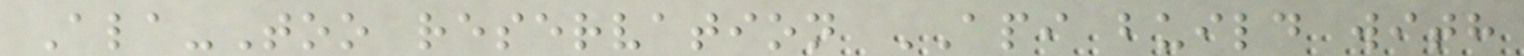Ala-Too reservation API build with
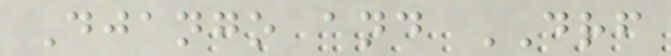Django and DRF
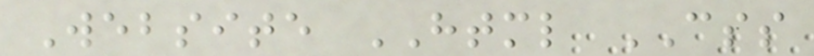Website HTML CSS
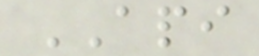API
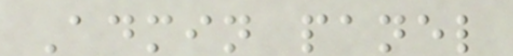Admin panel
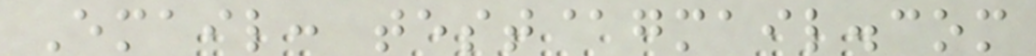Email: test@gmail.com
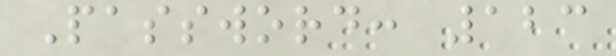Password: 123
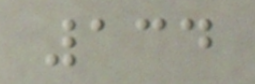134
